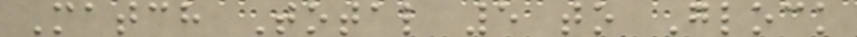Match Total 5 to Glock
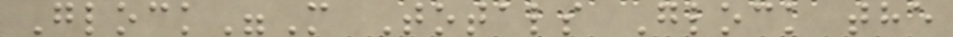Glock"M Totals Glock the
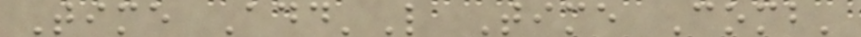Time Add'L Time Comb'
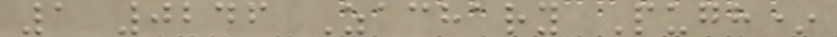1 0246 Zachary Pugh*
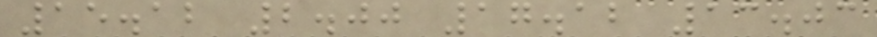15.12 2.00 17.12 13.03
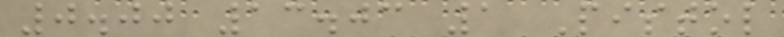0.00 13.03 1 Pistol
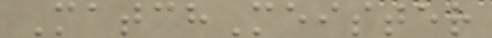MatchMeister
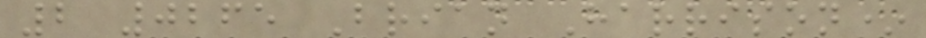2 0265 Brian Harrison*
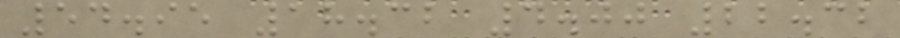54.95 18.32 4.00 22.32
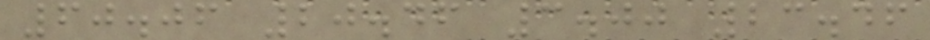60.06 20.46 3.00 23.46
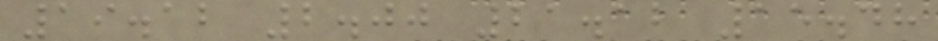19.12 2.00 21.12 15.48
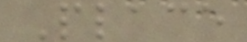Place
